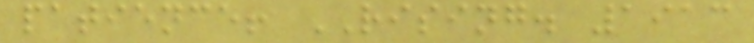patience! RISING. 1913
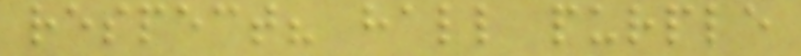respect? hall purple
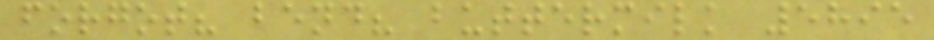forgot? bend? buttermilk 5895
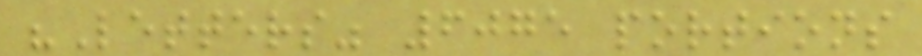"Letters" 6075 portions
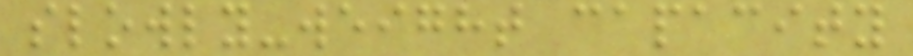slowly-weight capacity
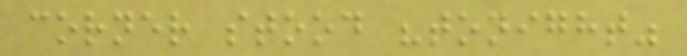corner stood "tonight"
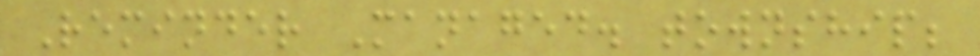Reminder Managed. township;
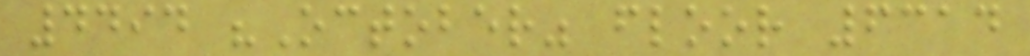4494 "October" floor 6314
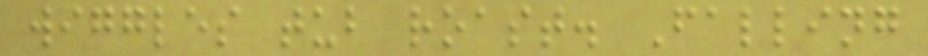wiggles tub roast. Falling
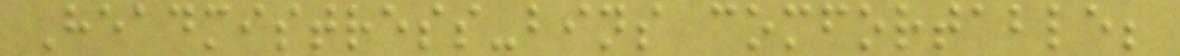Headmistress-bins comfortable;
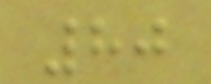80
